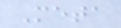Meta
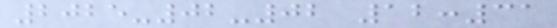2025-02-02 12:31
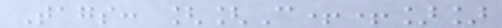Tags: [[C++]]
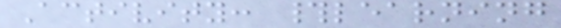Activity: #learning
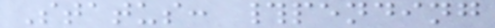Status: #pending
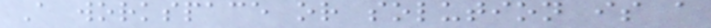A workspace or solution is a
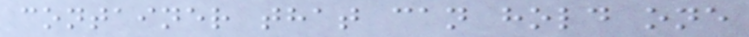container that can hold one
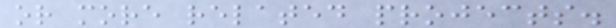or more related projects.
